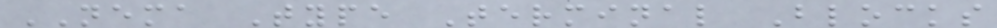NEMA Type Terminal Blocks
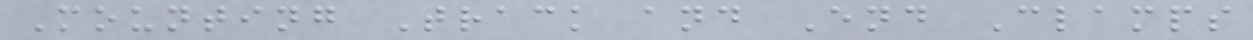Mounting Track and End Clamps
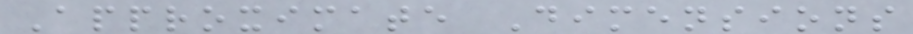Approximate Dimensions
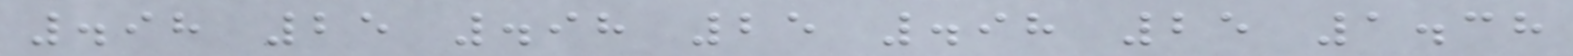.98 25 .98 25 .98 25 1.38
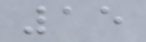15
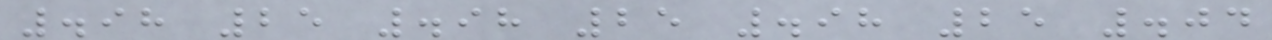.98 25 .98 25 .98 25 .04
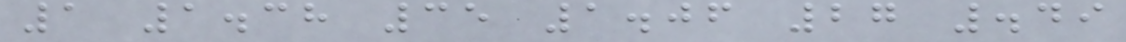1 1.38 35 1.06 27 .49
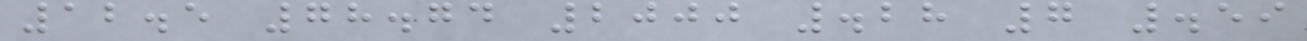12.5 78.74 2000 .28 7 .59
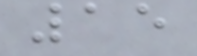15
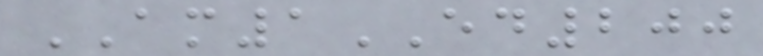AM1ED200
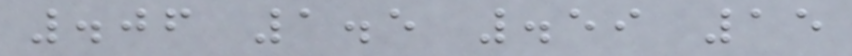.06 1.5 .59 15
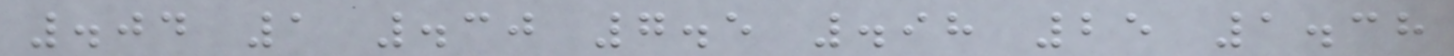.04 1 .30 7.5 .98 25 1.38
